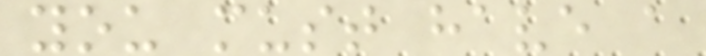you must have a
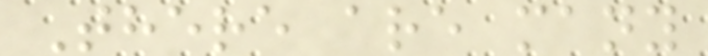There are many
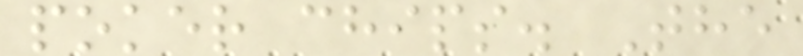poker chips. The
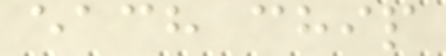each chip
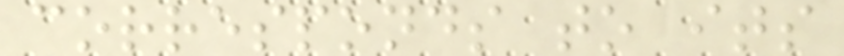corresponds to its
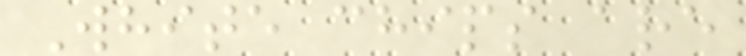White chips are
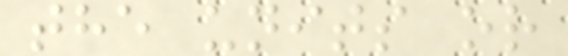the units or
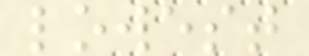lowest
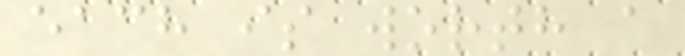each is worth a
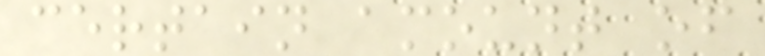certain amount of
